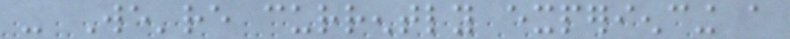- We're currently experiencing a
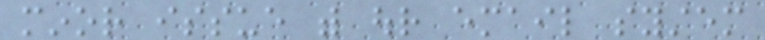minor issue with our email system
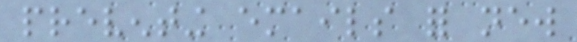preventing emails for new
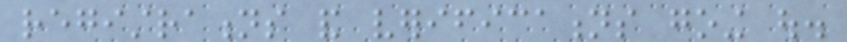registrations and verifications going out.
